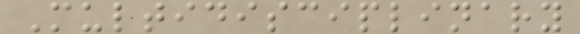Multidisciplinary
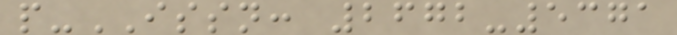p-ISSN: 2672-5371
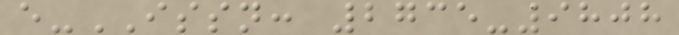e-ISSN: 2735-9808
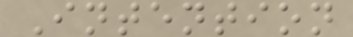Intention
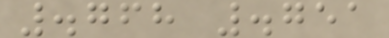.768 .751
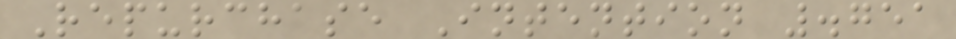Repurchase Intention .751
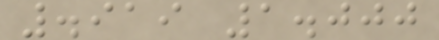.919 1.000
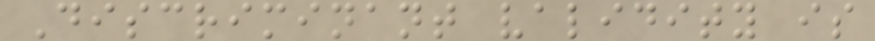Discriminant validity is
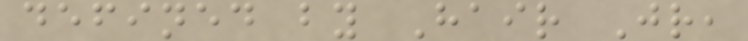defined by Hair Jr,
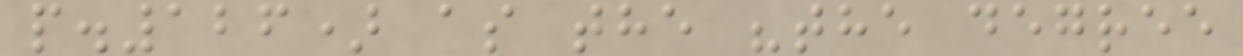p.126) as the "the degree
